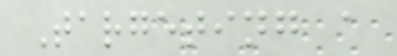Targeting a
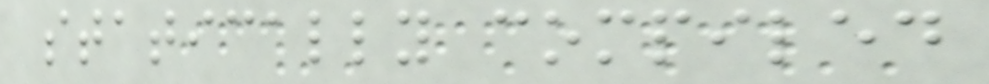statically compiled
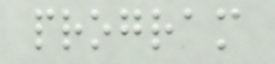program
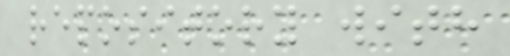repository with
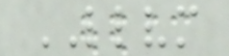LLVM
